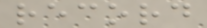record
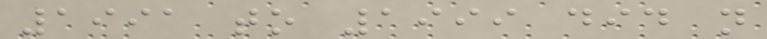1991 to 1999 did not
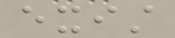exist
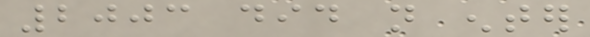2003 did not enter
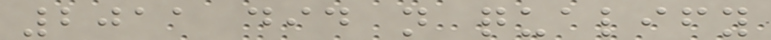2011 did not qualify
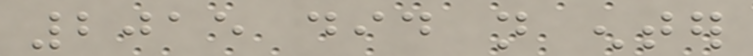2015 did not enter
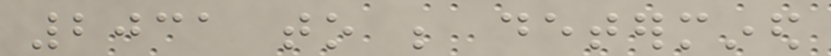2031 to be determined
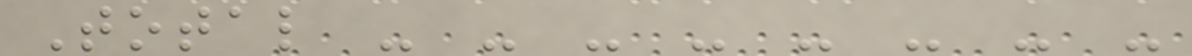Total - - - - - - - -
